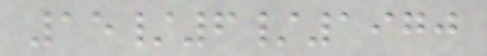15/6/1970
